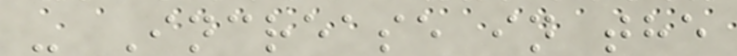- Increase in the
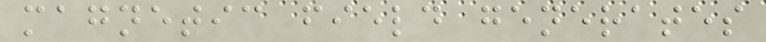magnetic field generates
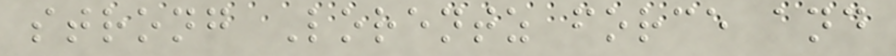strong Lorentz force and
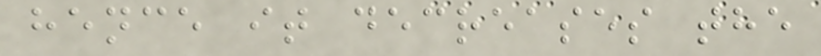hence it decreases the
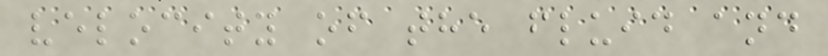velocity of the fluid and
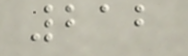212
